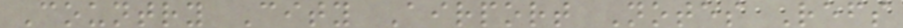Country City Airport Notes Refs
